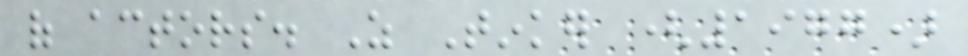of actors. As Tinker (1977)
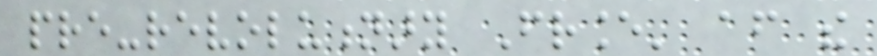pre-revolutionary France' after the
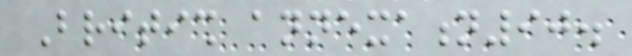British annexation90.
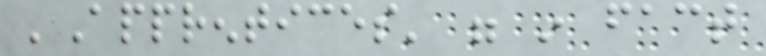'Apprentices' were in fact
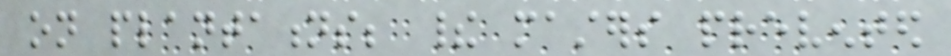on plantations; their masters prevented
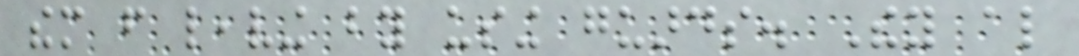them from leaving by using guards. They also
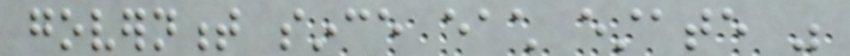government since each estate was
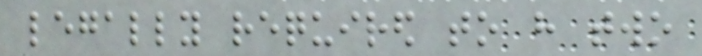legally required to have two
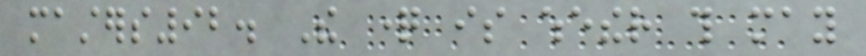masters92. The question is whether this may
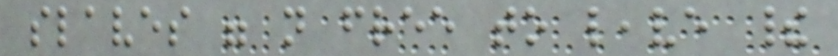slaves were not free to leave their
